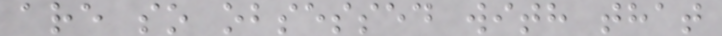are so obsessed with that
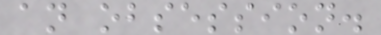an obsession.
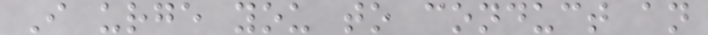I urge you to conduct an
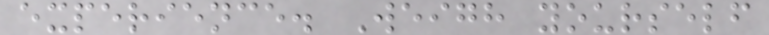experience. Weigh yourself
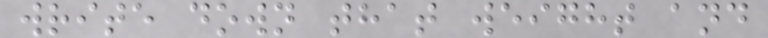write down that weight and
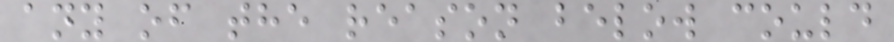any of the reason below could
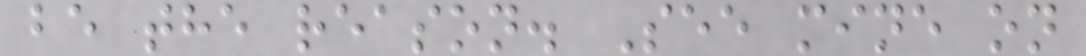be the reason. See mine on
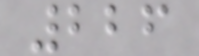226
